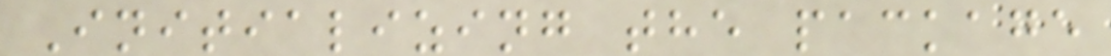Initializing the package
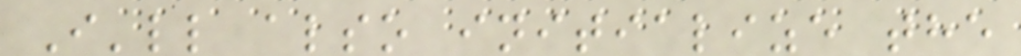I'll also initialize the
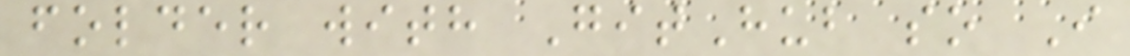folder with GitHub so I
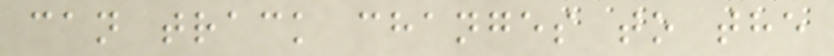can track changes to the
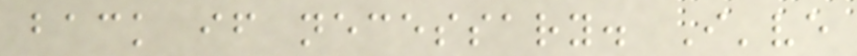back if necessary. I've
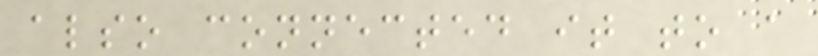also connected it to a
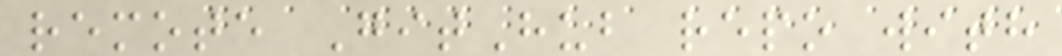remote GitHub repo with
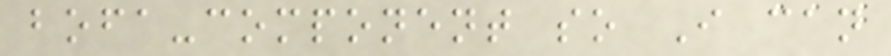bofa-component so I can
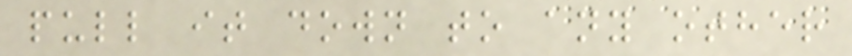pull it down to any other
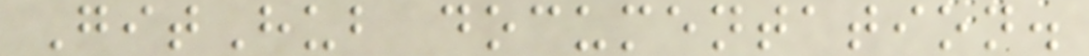GitHub documentation.
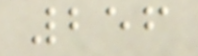256
